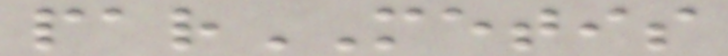parMETIS
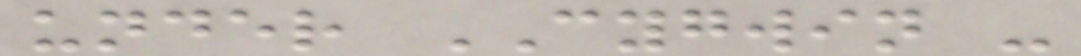under CYGWIN -
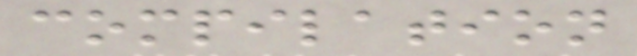compilation
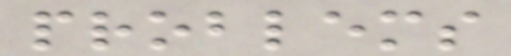problems
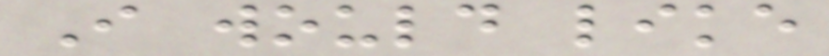I would like
